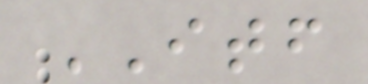ITF
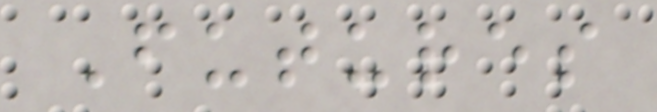Futures
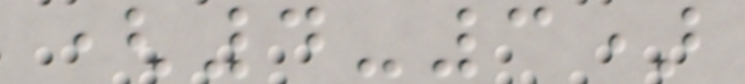(4-3)
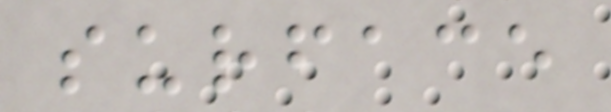surface
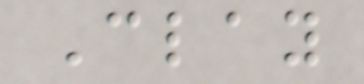Clay
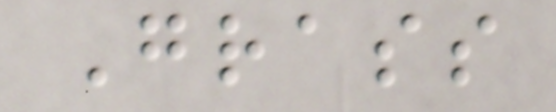Grass
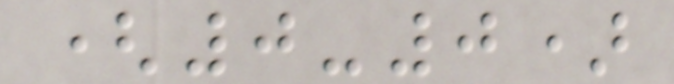(0-0)
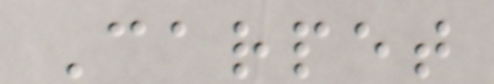Carpet
